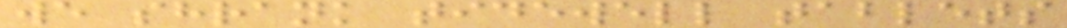we shrank tidewell tablets
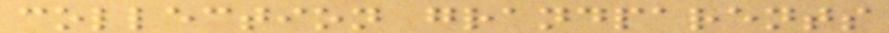collection grandparents
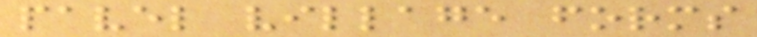pavel village forms
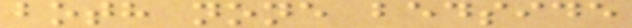both none bedside
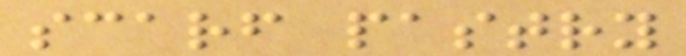scarf pastry
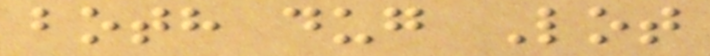both dug Lot
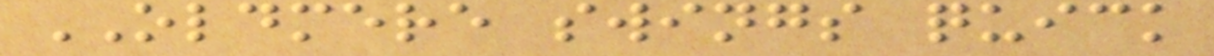OLDMERE swings quick
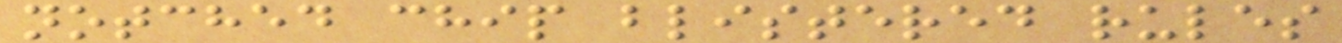notched chip blistered rules
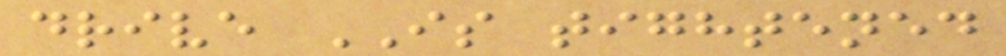drive IS tightened
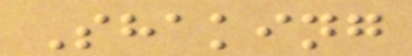Shaking
